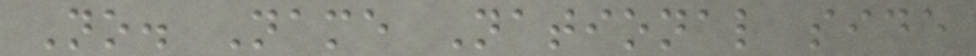No. Name National side
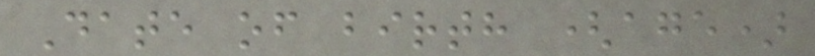Date of birth (age)
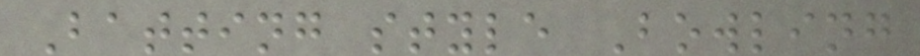Batting style Bowling
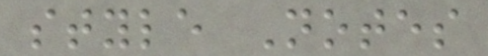style Notes
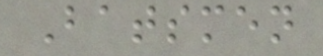Batsmen
